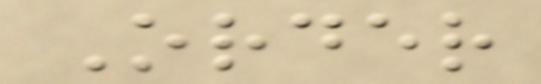Order
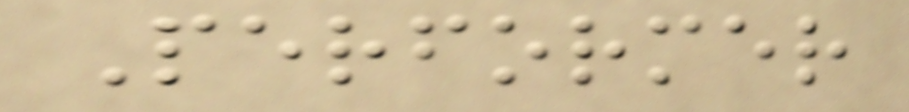Performer
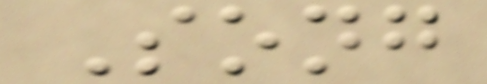Song
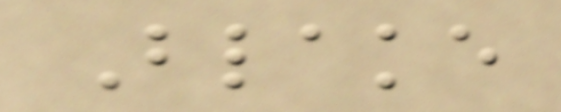Blake
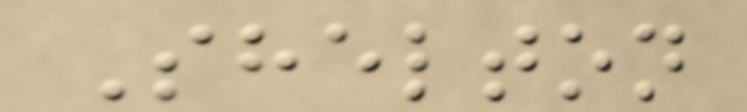Shelton
